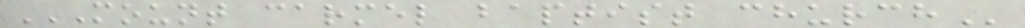MOUNT CARMEL BAPTIST CHURCH
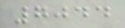7044
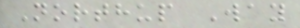Northup Way
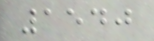1540
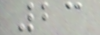23
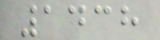1438
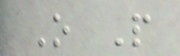O P
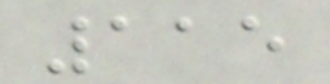115
